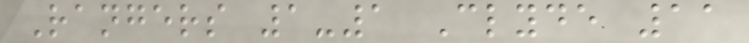Rangers 1-1 Clyde 11
